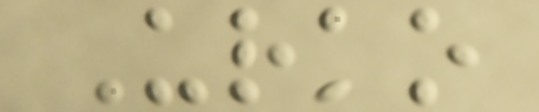Urko
